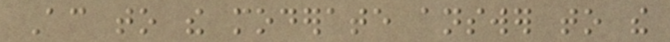According to the moderate answer to the
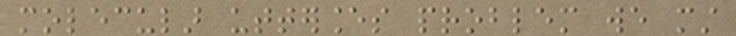molecular utterances problem we must
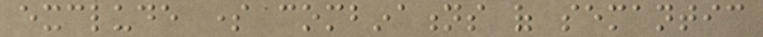exclude some combinations of semantic
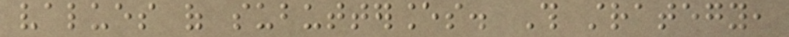values of subutterances. This strategy,
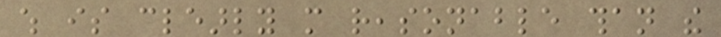which is clearly more reasonable than the
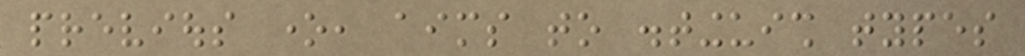previous one, aims to distinguish types
